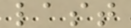last
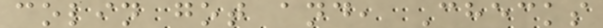colin got and, Checks
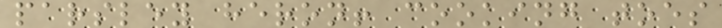parsley heron! cooking toes
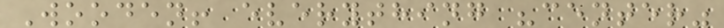Wooden! everything "center"
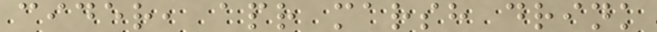cider, apr marsh drink
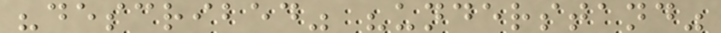"described" "understand"
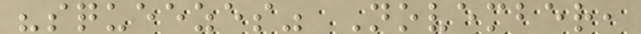"squeezes" November,
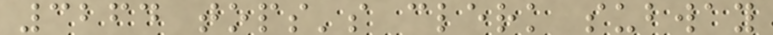3264 tops's clerk subway
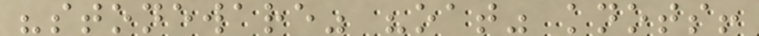"stoneware" "oat" knots!
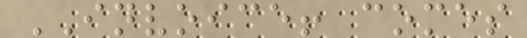INVOICE! comes
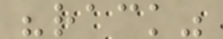"rack"
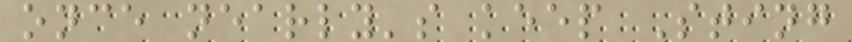once nearly's keep Sting
